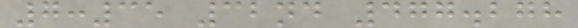7:35 32nd 477.278
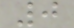0
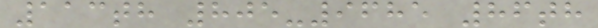113th 805-9685 86th
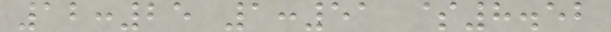12:25 1:51 $8.52
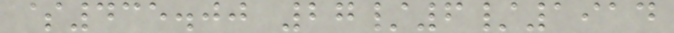$435.00 27/6/1914
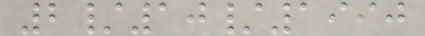2/10/1990
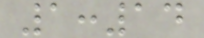1:14
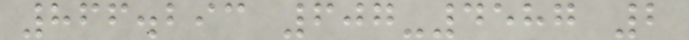866.293 607-4587 2
